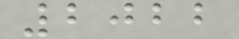2022
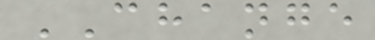CHANGE
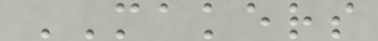MAKERS
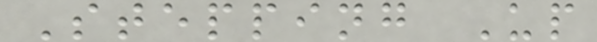Stepping Up
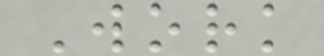Work
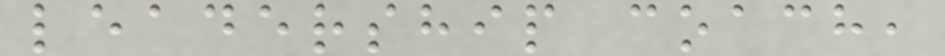leadership coach,
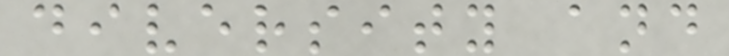diversity and
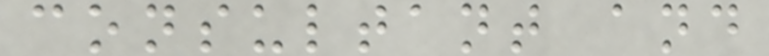consultant and
